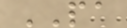PA
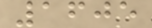1605
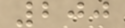200
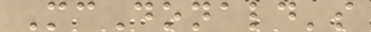McDonald's
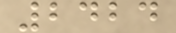2424
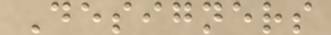Designers
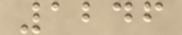1246
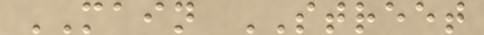MAIN STREET
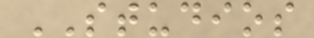STUDIOS
